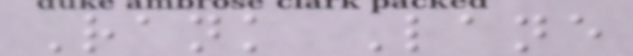Rank Lane
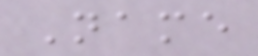Name
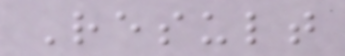Result
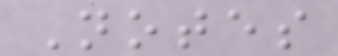Notes
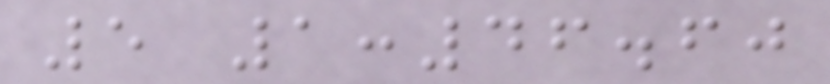5 1:46.60
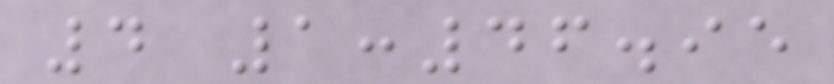4 1:46.95
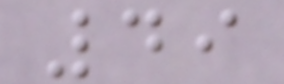49
